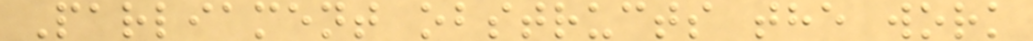Parliament obstructs the work
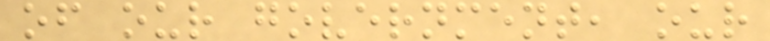of our government, our
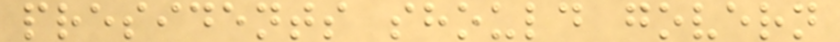presidents should govern
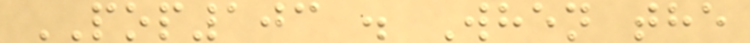POP103 . When the
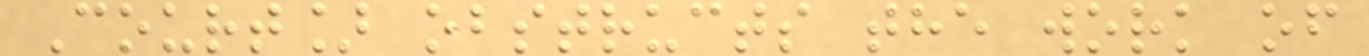Court] obstructs the work of
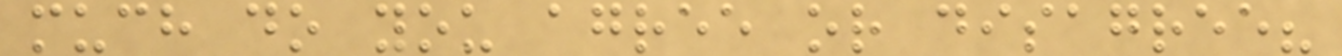much do you agree or disagree?
